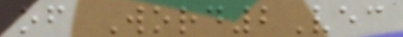of Word2Vec
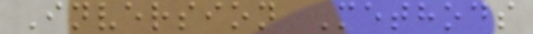Inversion Methods
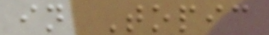in Topic
